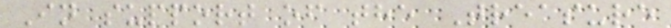In support of the Treasure
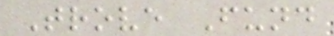Trove Fund
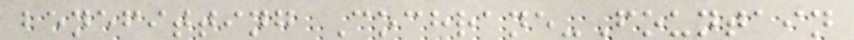benefitting Cochrane-Fountain
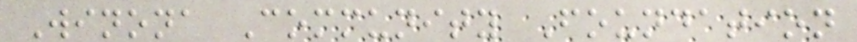Winona Community Foundation
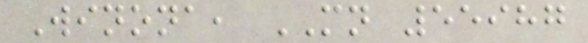Winona, MN 55987
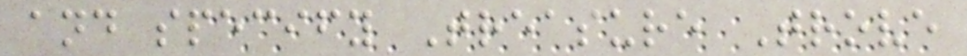and specify Treasure Trove
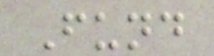Fund
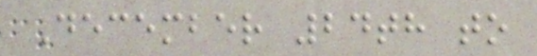December 24th to
